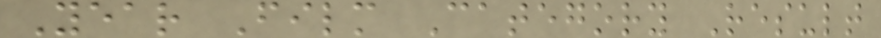Year Film Category Result
